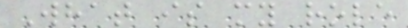What is my role
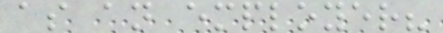as an employer?
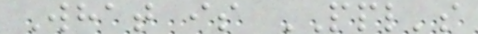What is PPL's
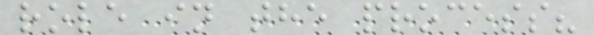role in the process?
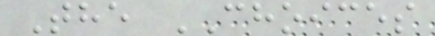The CHOICES
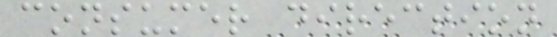consumer direction
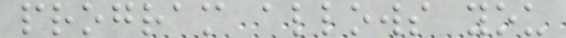program allows you
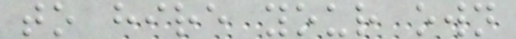to hire your own
